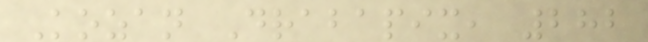Kozan Drabapix, 282
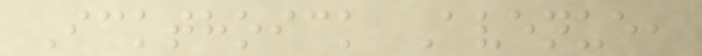Ickthoick Avenue,
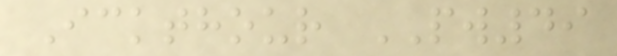Ickthour PW49
